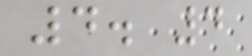4. 4
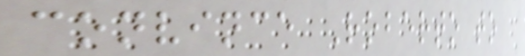convince Roberto to
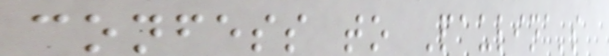confess to Paulina's
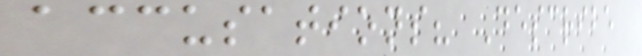accusations? Describe
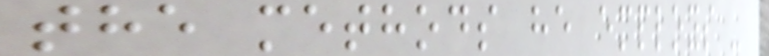the methods he employs -
